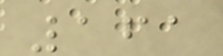161
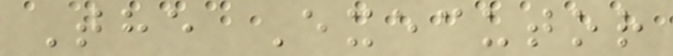The Executor
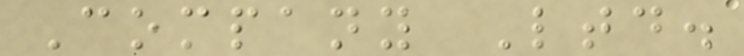Company Ltd.
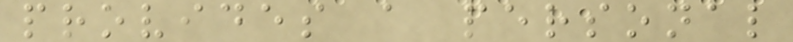provides a personal
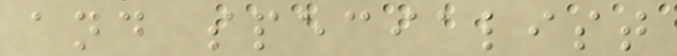and specialist
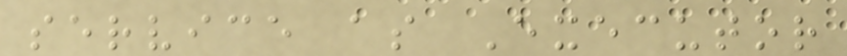service as Executor
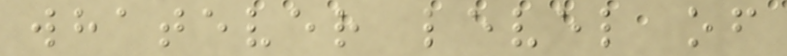whatever level of
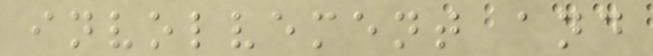involvement and
